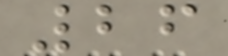26
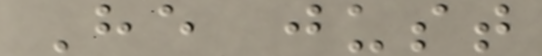He just
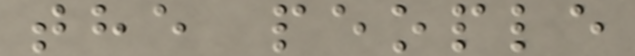the people
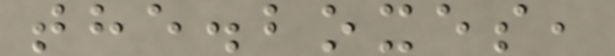the.boxes,
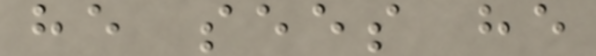he sees he
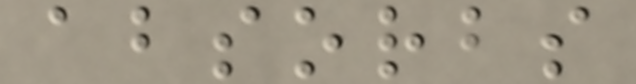absorbs
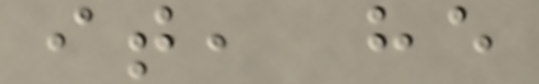it, he
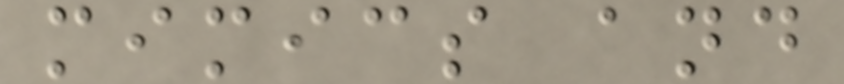mimics and
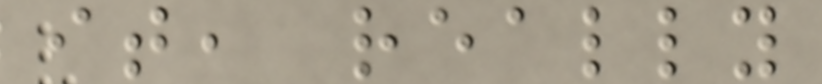it, really
